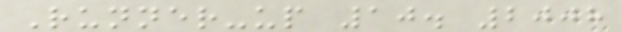Runner-up 10. 2008
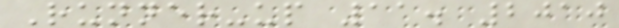Runner-up 11. 2010
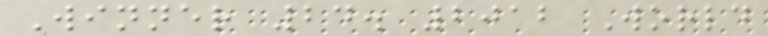Winner 24. 2012 World
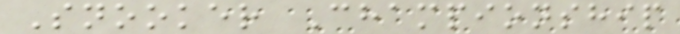Snooker Championship
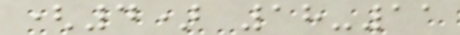(4) 18-11
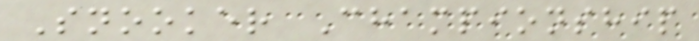Snooker Championship
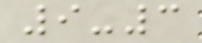9-3
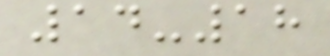14-18
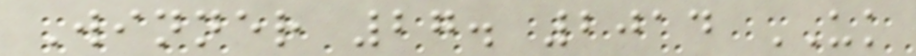Winner 27. 2014 UK
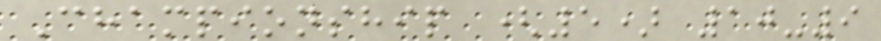Championship (5) 10-9
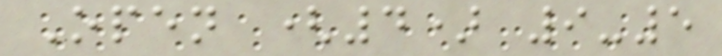Open (4) 9-5
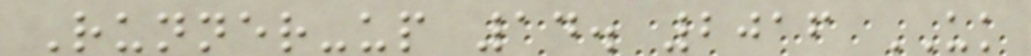Runner-up 14. 2016 UK
